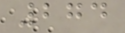274
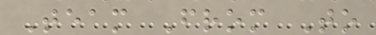Team From To
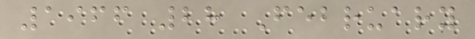1966 28 February
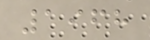1968
